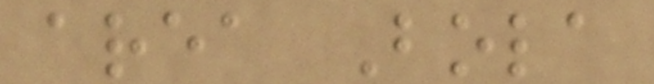area Bola
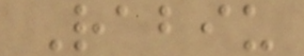Rabiu
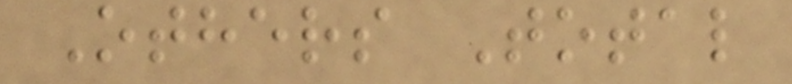Others Total
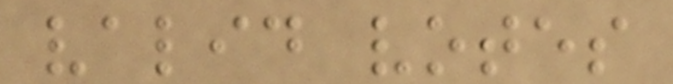valid votes
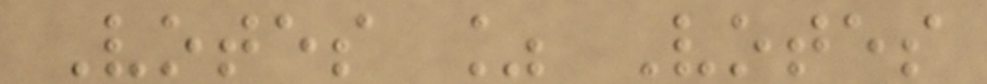Votes % Votes
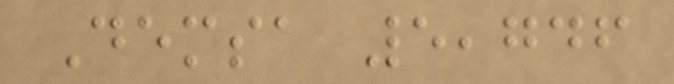Demsa 5,746
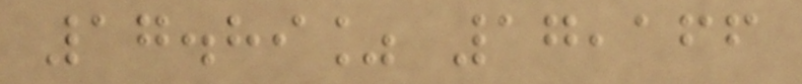17.89% 17,166
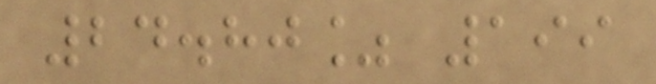24.80% 199
